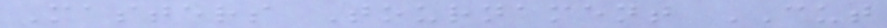Masters Tournament CUT
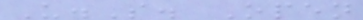U.S. Open
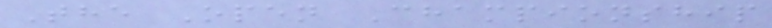The Open Championship
